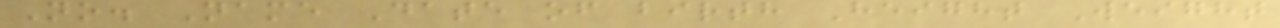No. Name Date of birth Height Weight
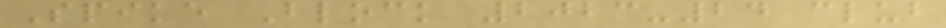Spike Block 2023-24 club
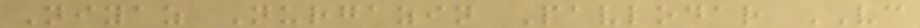Niyaz Nurgazin Pavlodar VC
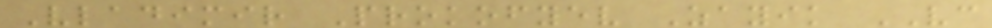Vladimir Prokofyev Zayik VC
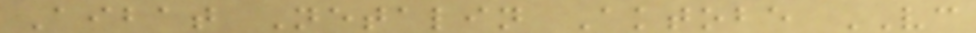Aibat Netalin Aktobe VC
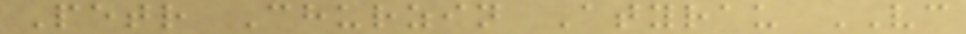Petr Churzin Atyrau VC
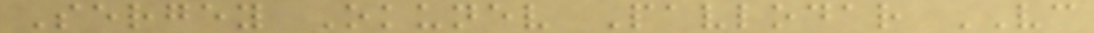Sergey Okunev Pavlodar VC
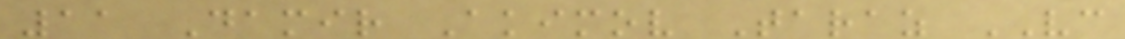11 Damir Akimov Taraz VC
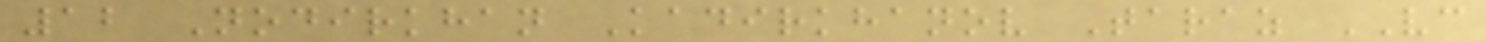12 Nodirkhan Kadirkhanov Taraz VC
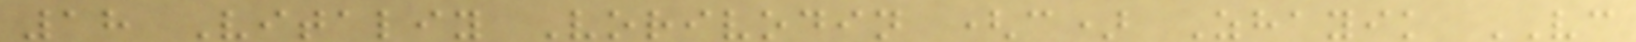18 Vitaliy Vorivodin (c) Zhayik VC
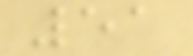51
